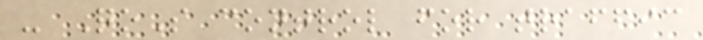- QoS control for traffic
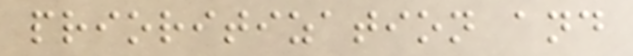prioritization and
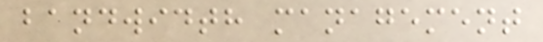bandwidth management
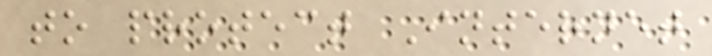to protect Internet
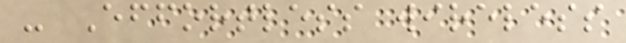- Effortless wireless
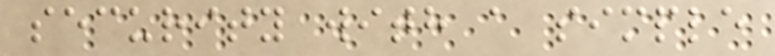security with a simple
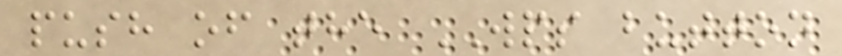push of the WPS button
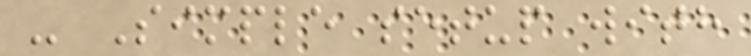- Simple setup with
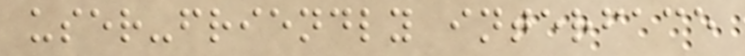user-friendly interface
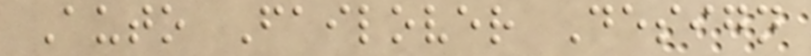Auto Failover Design
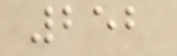252
